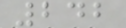242
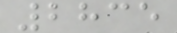2835
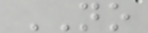NO
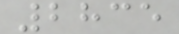2835
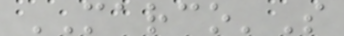MARCO'S
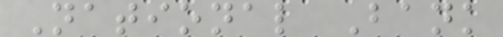National Bank
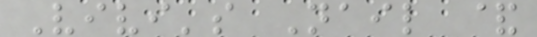Vivi's Nail &
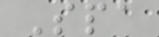Spa
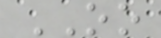OO
